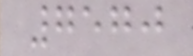7570
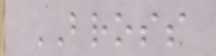BROSS
